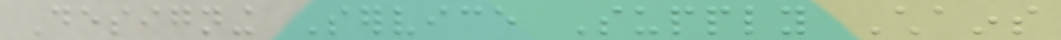Designing Service Supply Chains
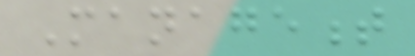Management
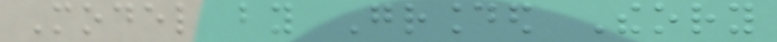Model by Grounded Theory
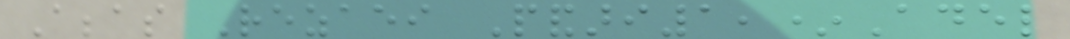Abbas Rezaei Pandari1,*Adel
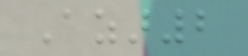Azar2
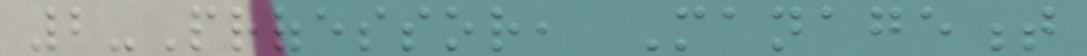2-Professor, Management
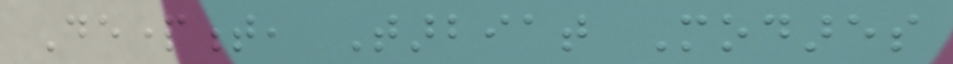Department, Tarbiat Modares
